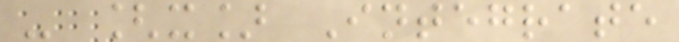- [x] Integrate
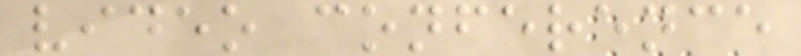video conference
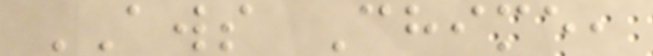AWS Chime,
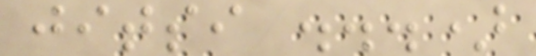jitsi ...)
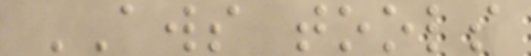AWS tools
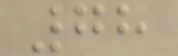78
